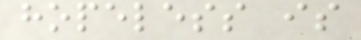hopeless is
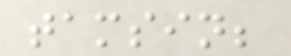tamsin;
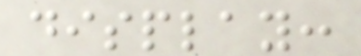display:
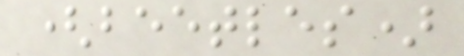(beetles)
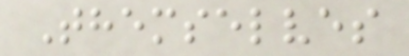Themselves
